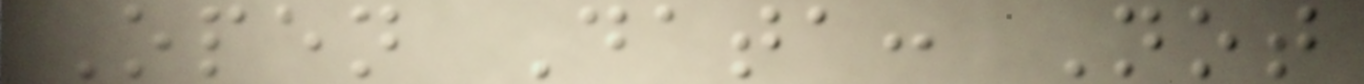Open Data: Not
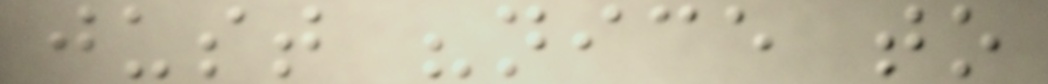just "nice to
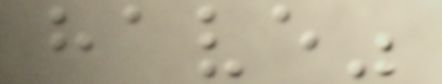have"
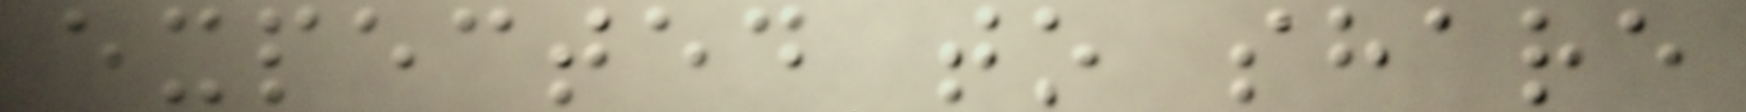expected to share
